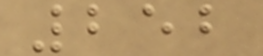252
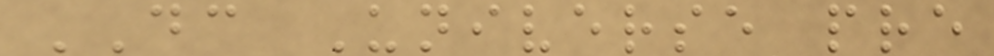DC Universe pre
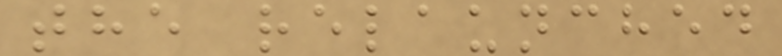the relaunched
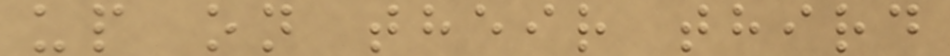up on their third
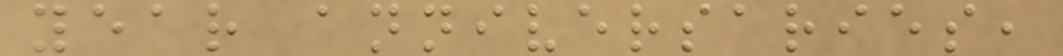year anniversaries,
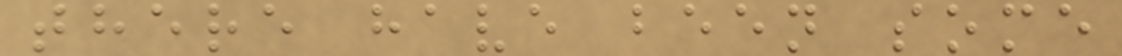there have been some
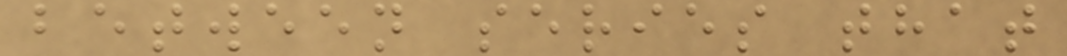between series that
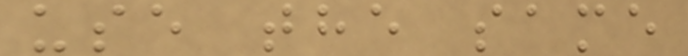use the same
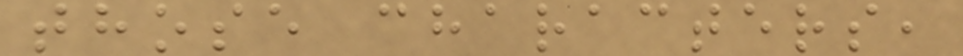those characters,
